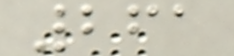261
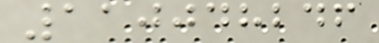110048246
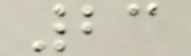23
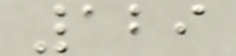129
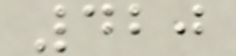420
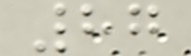87
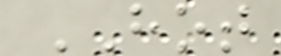HOT
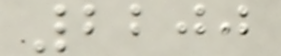2200
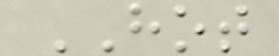HOT
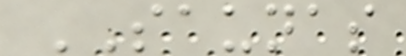SAUNAS
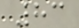83
